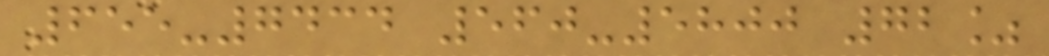655-7434 560-5800 72%
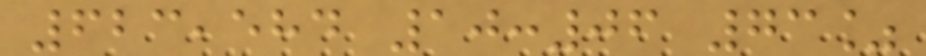623,584 10:06 73%
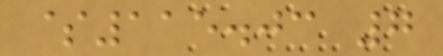$115.03 7
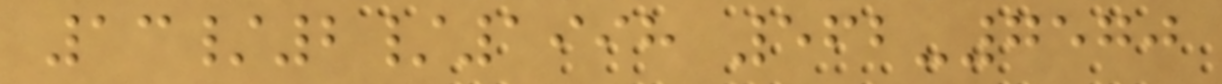13/2/1998 562-7570
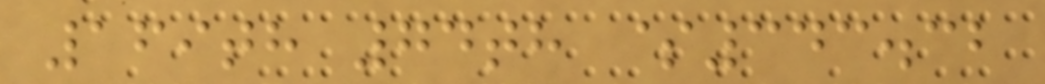169th 74th $343.32
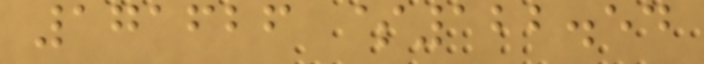171626 $122.54
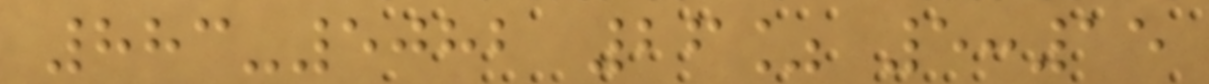883-5082 26% 5:15
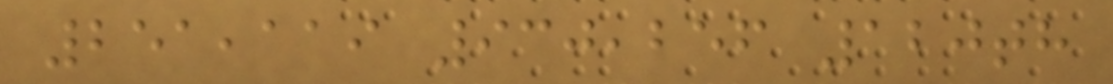251,119 930,256 120th
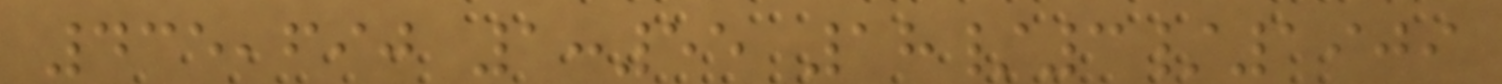435,690 1:55 18/3/1909
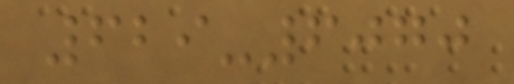629-6070
